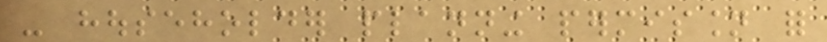- householder planning permission for
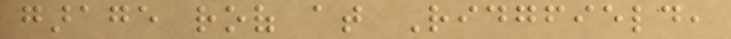garage roof at Ridgfield,
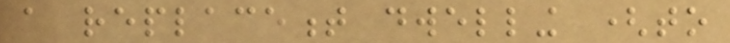a replacement dwelling (to
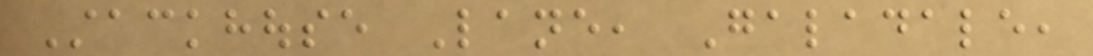Stackhouse Lane, Galadale,
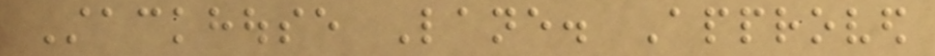Stackhouse Lane. Approved
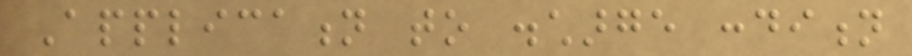Application to discharge condition
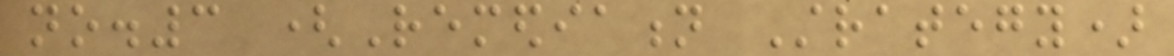no.3 (Remediation Strategy)
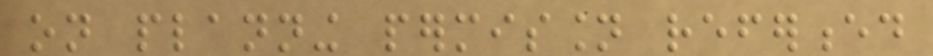on planning permission referenced
